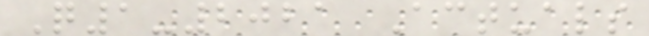Q1-2021 Actuals
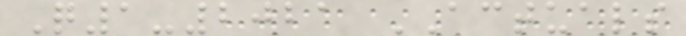Q1-2021 ACTUALS
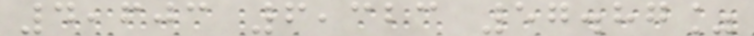4,603 6,323 57.87%
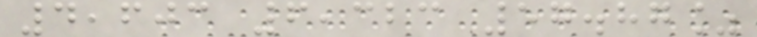4,603 6,323 57.87%
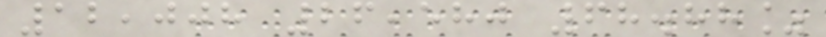12,008 26,580 68.88%
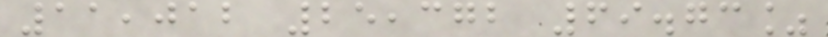11,012 25,372 69.73%
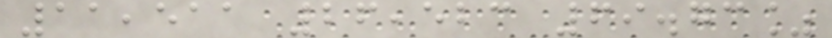11,511 26,523 69.73%
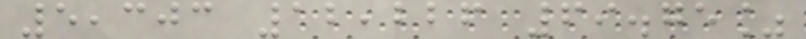5,303 12,226 69.75%
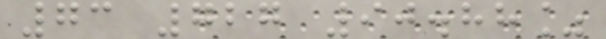73 727 90.88%
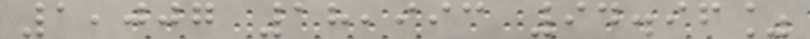1,007 18,993 94.96%
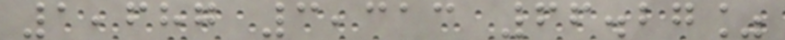1,687 3,313 66.27%
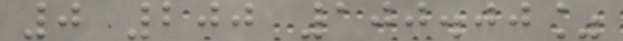0 200 100.00%
